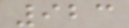923
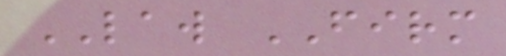LAW FIRM
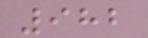982
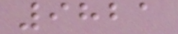9821
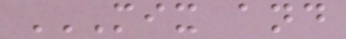MIX AND
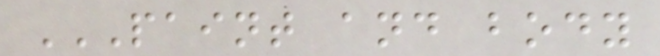PAINT AND BODY
